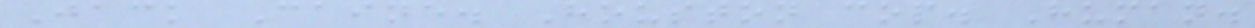Jack Caine. Houston cop. Human.
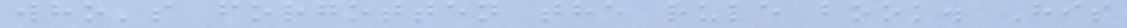who's forgotten the rule book. His
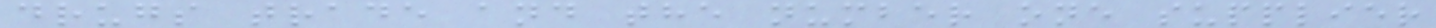drugs trade and the number one supplier
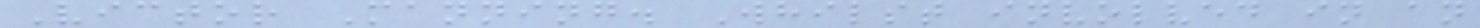Victor Manning. Whilst involved in an
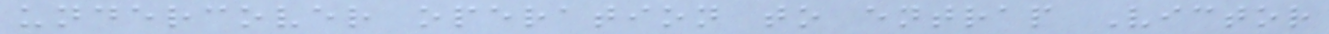undercover operation to entrap Victor
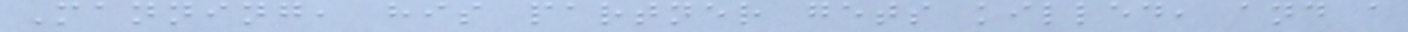Manning, his partner gets killed, and a
